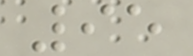95
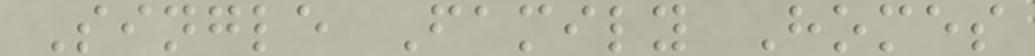Single Family Homes
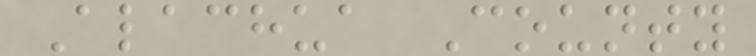Alachua County
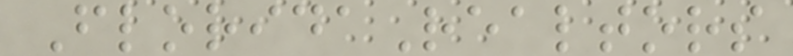FloridaRealtors
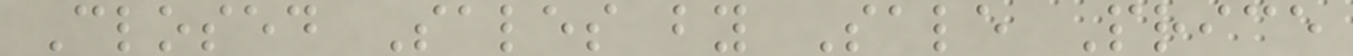Closed Sales by Sale Price
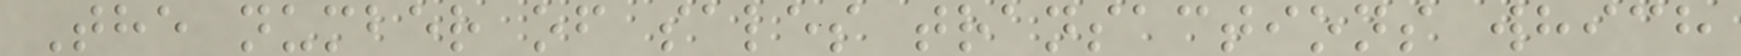The number of sales transactions which
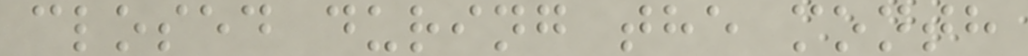closed during the month
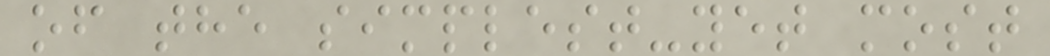of the simplest-yet most
